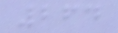264
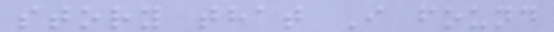story that I found
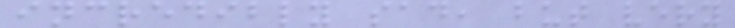incredibly sad, but very
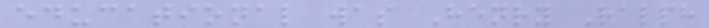educational was Henry Ralph
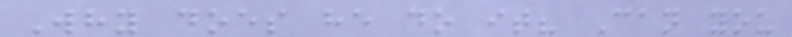Why does he do it? Can you
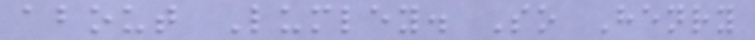about Lumley. So Henry
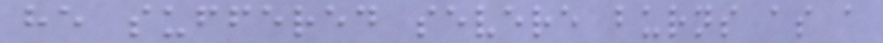he suffered severe burns as a
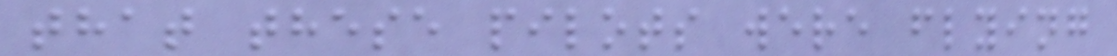that these pilots were flying
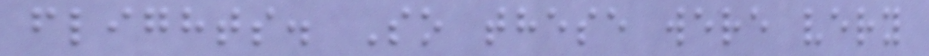flights. So these were very
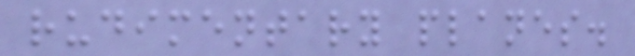rudimentary planes.
